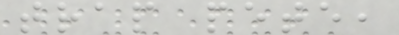trap pete,
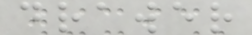drawer
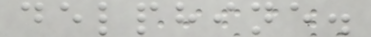delphine.
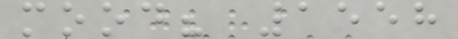mood? 1558
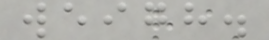weigh.
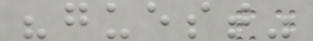"guest"
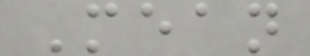Mean
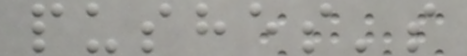pushes's
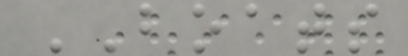BOATS
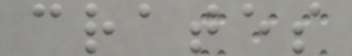crates
